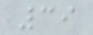39
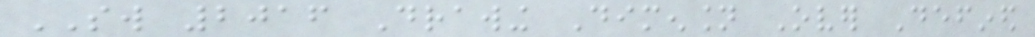SW 2016 Drawing Dimension Over Defined
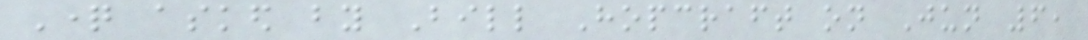Question asked by Bill Hopcraft on Jun 6,
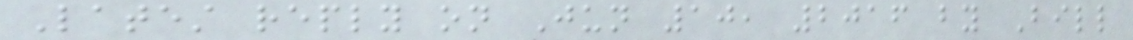Latest reply on Jun 10, 2016 by Bill
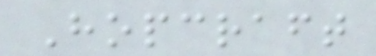Hopcraft
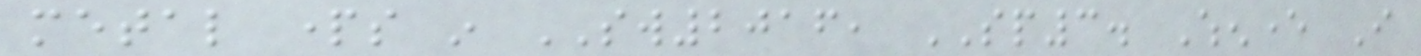metal parts in SW2016, SP3. Whenever I
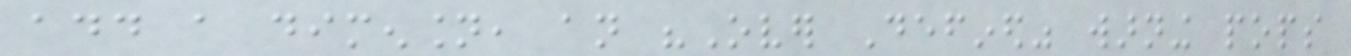add a dimension, an "Over Defined" warning pops
